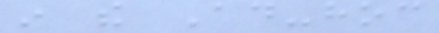in the Ad-hoc
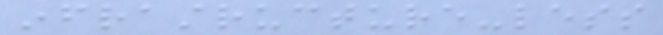infrastructure-less
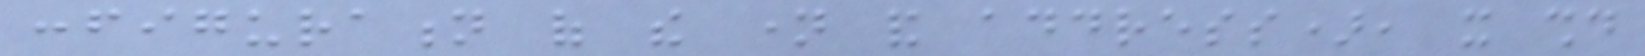configuration of the name and address), it should
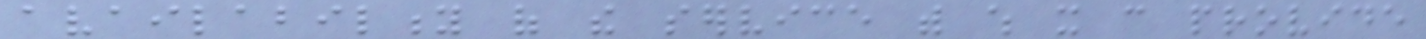availability of the service with which it can provide
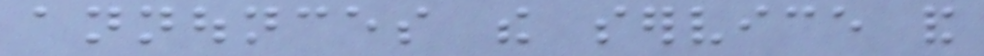announces the service and
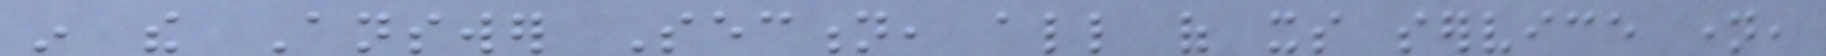in the Answer Section, all of its service name,
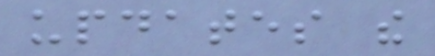updates the
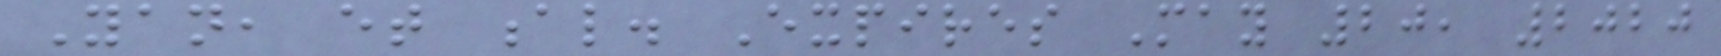Yan, et al. Expires May 20, 2020
